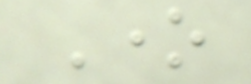One
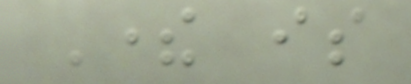There is
